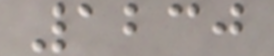1230
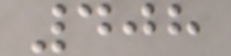408
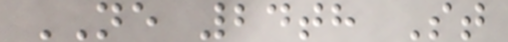NE 24th St
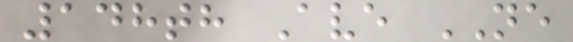148th Ave NE
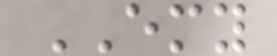EMY
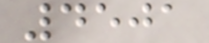4501
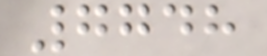7748
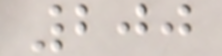200
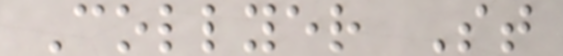Collyer St
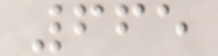665
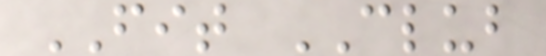FIT CLUB
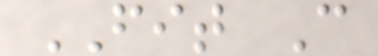FIT C
